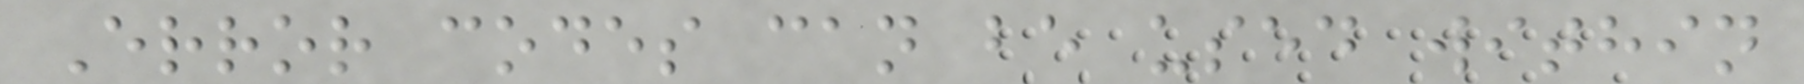Error codes can be used within
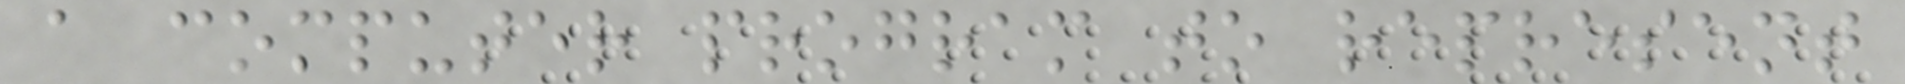a computer program to represent
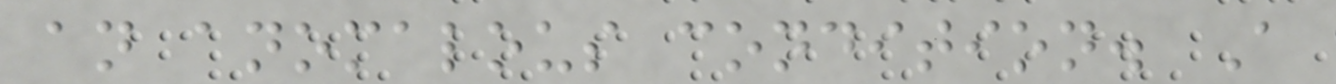an anomalous condition. A
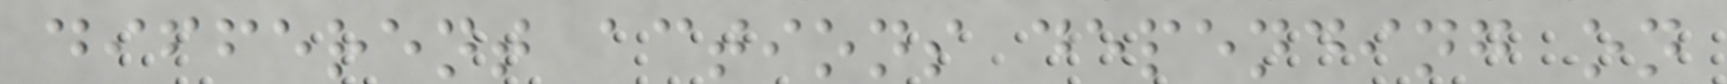different actions depending on
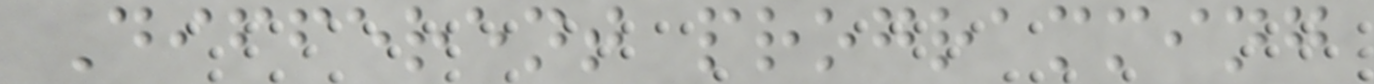Different programming
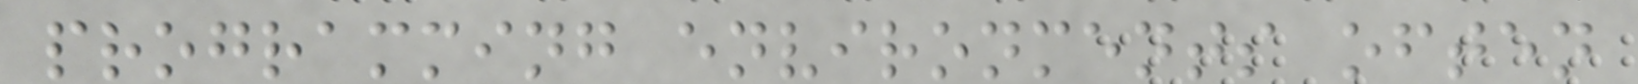programming environments often
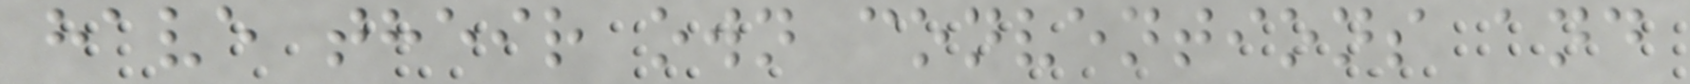have their own conventions and
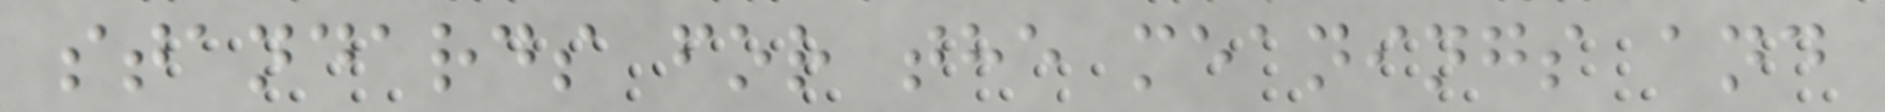standards for the meanings and
